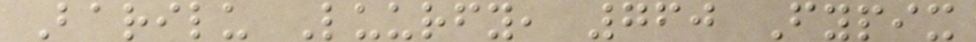Barilu Luurfy, 760 Fypix
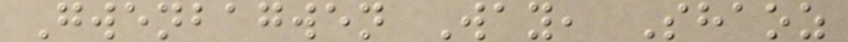Gwenbagwen Way, Shaoz
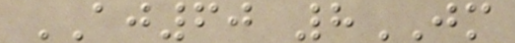AJ60 8JM
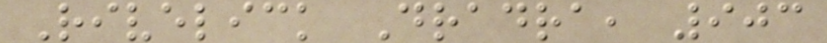Rivelick Dradra, 903
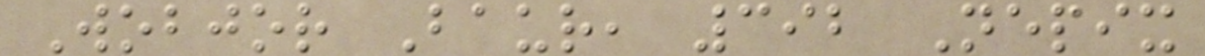Wobjor Baur, 392 Nepix
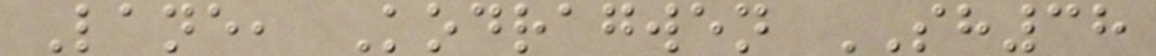Lane, Kodragwen SH38
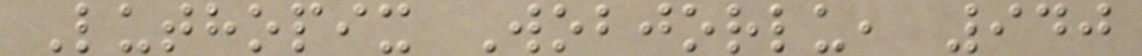Luthopix Wobjorlu, 940
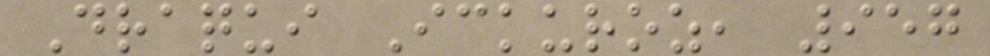Draqui Ickuroz, 957
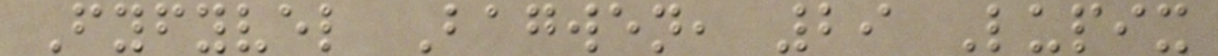Fyfyvel Bagwen, 29 Lupix
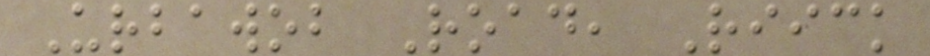Urbawob Road, Riick
